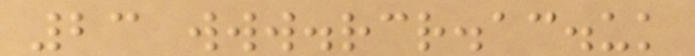23 www.rcr.ac.uk
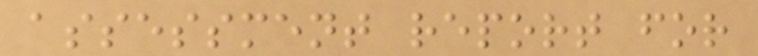assessment report for
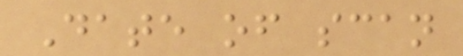Date of scan
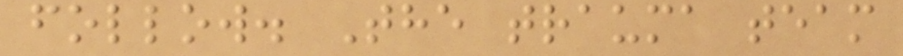follow. The trauma team
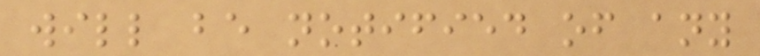will be notified of any
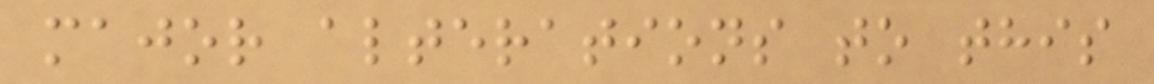major alterations to this
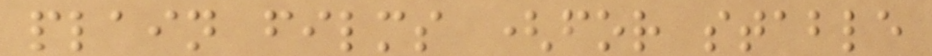plain films (for stable
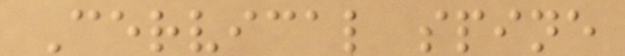Cervical spine
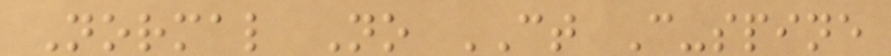Normal No CT C-spine
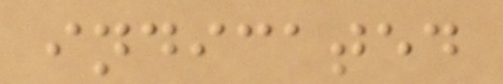indicated
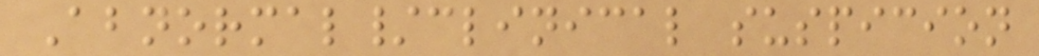Abnormal/clinical suspicion
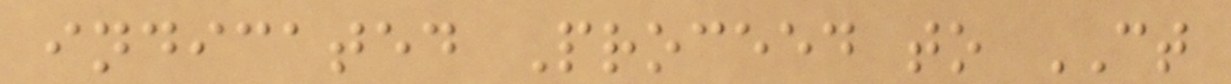indicated Proceed to CT
